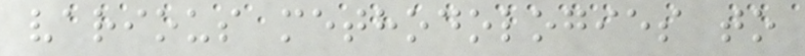various methodologies to
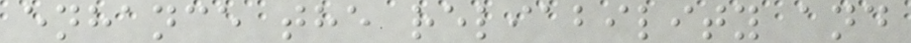enhance the reliability and
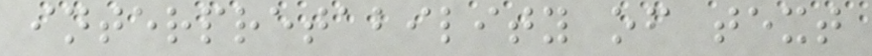interpretability of text
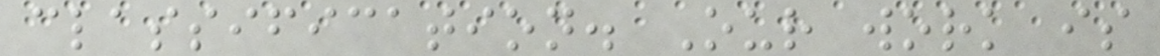classification. Our work is
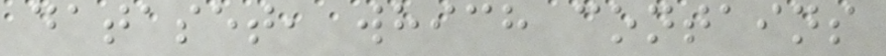dataset, which contains
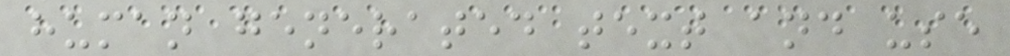human generated text and use
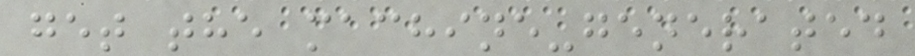get the machine-generated
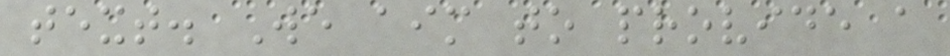text. We aim to provide a
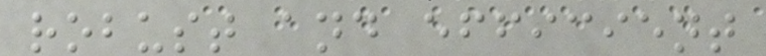robust and efficient
